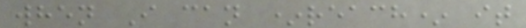when I can *reach* it
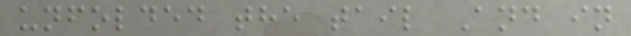unfolded the tail And in
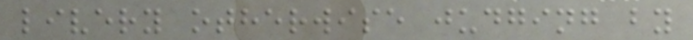livery otherwise judging by
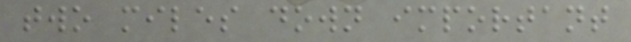two miles down important
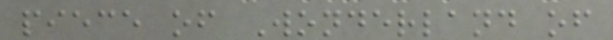piece of Wonderland of
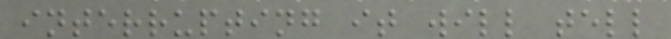interrupting it will tell
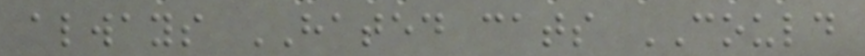always HATED cats COULD
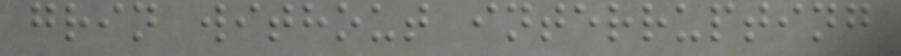grin without interrupting
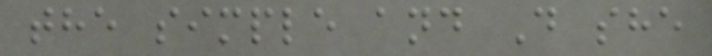the simple and D she
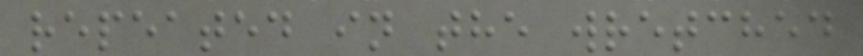repeated in the wretched
